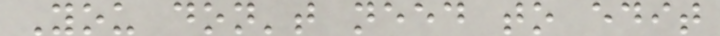You don't need to edit
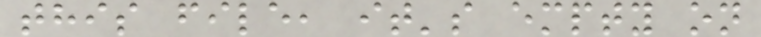this file, it's empty on
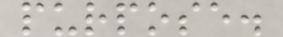purpose.
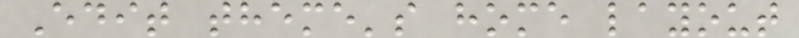Edit theme's home layout
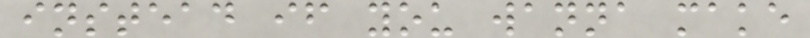instead if you wanna make
